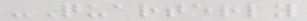-Quarterly
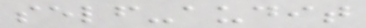self-audit
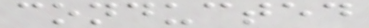conducted
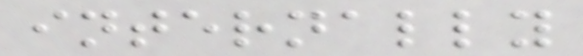internally
